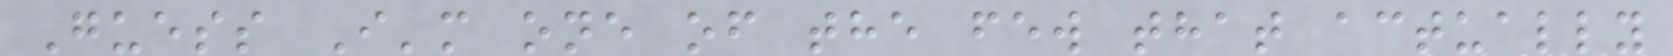Guess I'm one of the few that actually
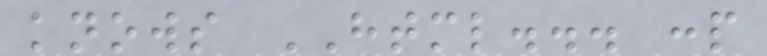knows HTML... :p
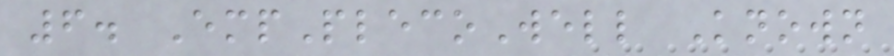6. EmpPlecoWell Known
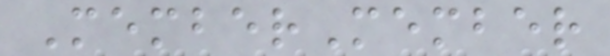MemberMember
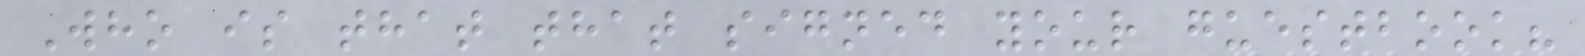Who is that that signed your guestbook?
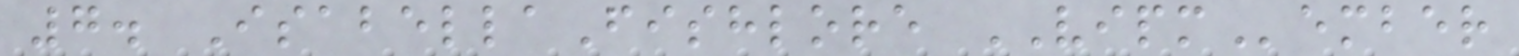7. IsabellaFishlore VIPMember
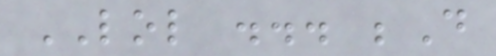LOL ... ;D
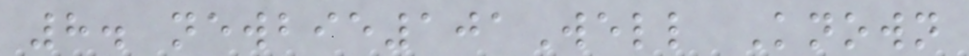8. newbie101Well Known
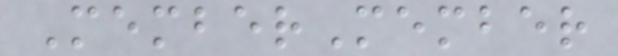MemberMember
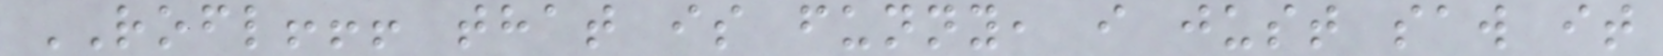ROFL!!! that is funny, i just saw it
